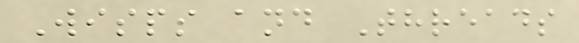Wisps and Threads
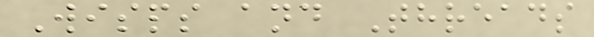Wisps and Threads
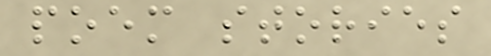poem stories
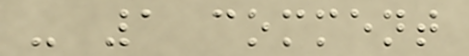- 1 comment
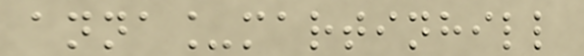anna_martinhill
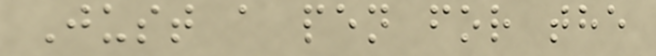Just a pen for the
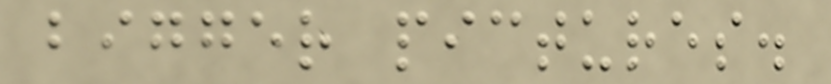bigger pictures.
